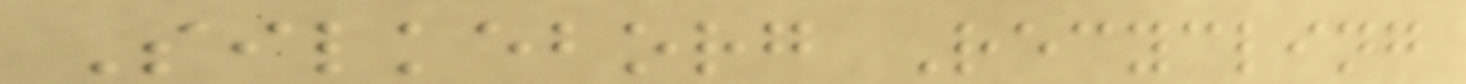Silkeborg Recycling
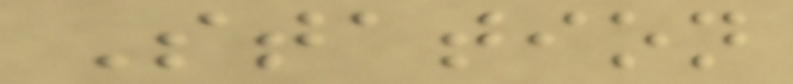Station
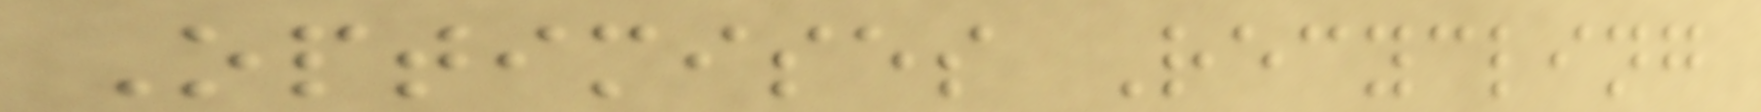Optimises Recycling
